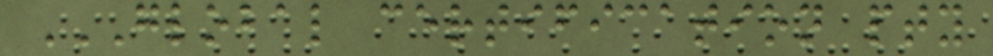GLOBAL CERTIFICATION PTY
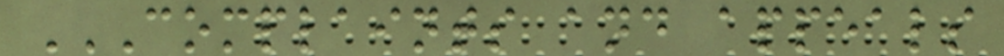COMPLAINTS AND APPEALS
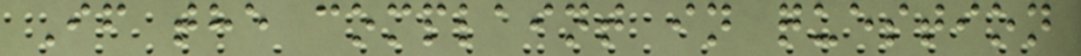If the complaint in question
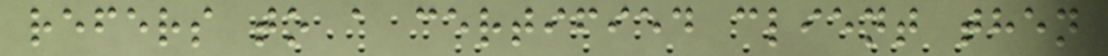refers to a certified client then
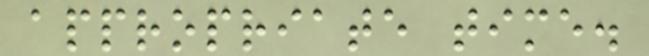appropriate time.
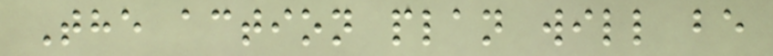The action plan will be
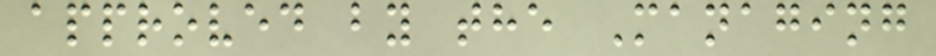approved by the Managing
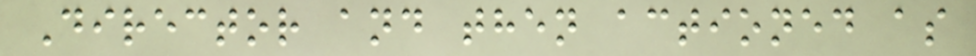Director and then actioned as
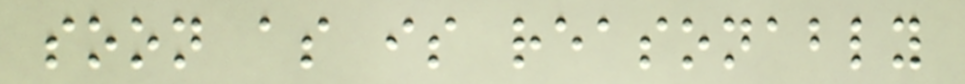soon as is reasonably
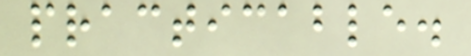practicable.
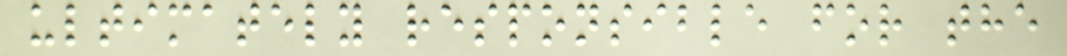ultimately responsible for the
